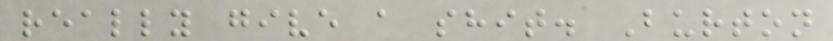really give a shit. Burton
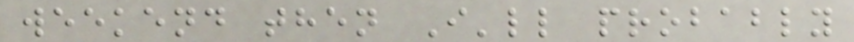weekend then I'll probably
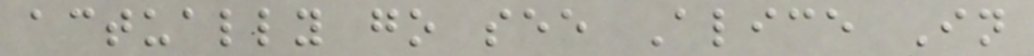actually go see Alice In
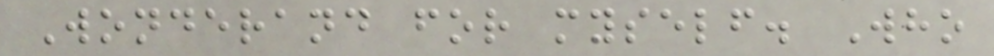Wonderand for myself. Who
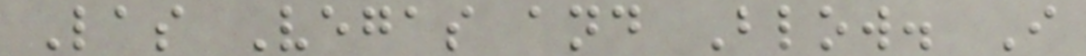Las Vegas and Blow. I
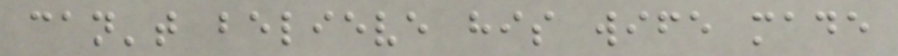can't believe his wife made
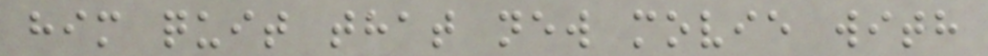him quit that new movie with
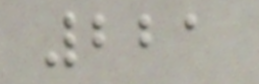221
